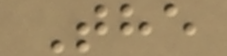The
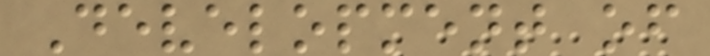Development of
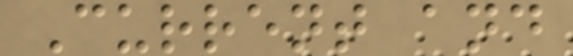Current and
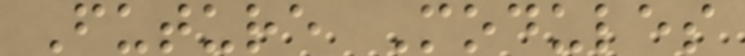Future Modules
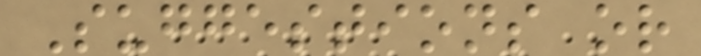Suggestions or
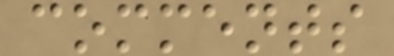comments
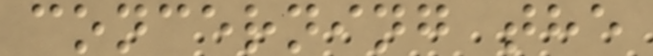concerning the
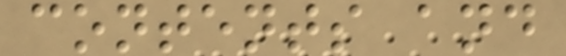contents and
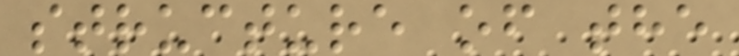structure of the
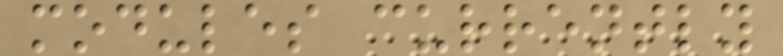modules currently
